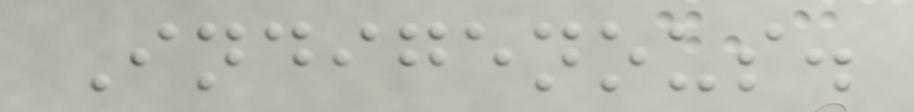Indigenous.
